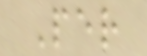Per
